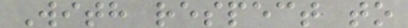With respect to
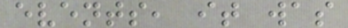events, it was
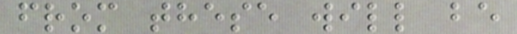from these will be
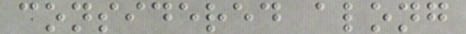considered along
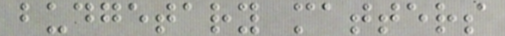budgetary matters
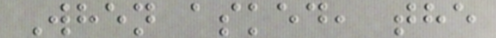When asked, the
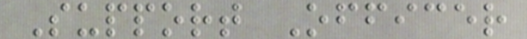Support Officer
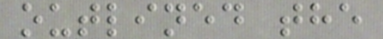outlined the
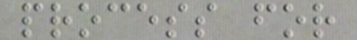process for
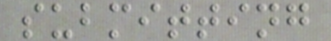submitting
